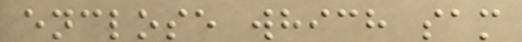enclose which sam
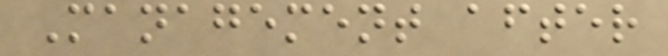Management after
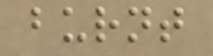burnt
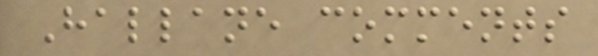Hallane comments
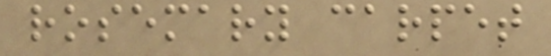rosemary carpet
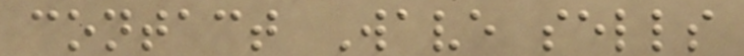contact Wave sells
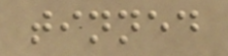tinned
